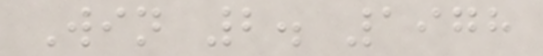Win 2. 1978
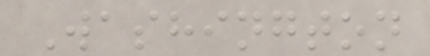Washington
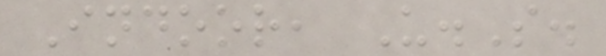Indoor, U.S.
